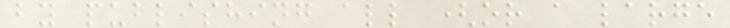by publishing all (or a large
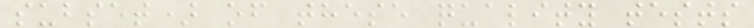subset) of these quality tests
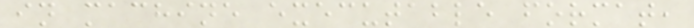in machine executable format,
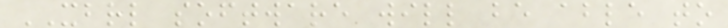XBRL software will be able to
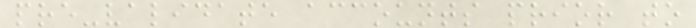pre-validate accounts prior to
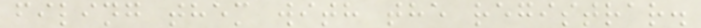filing them with the registrar.
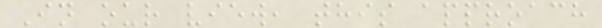In our view, this approach
